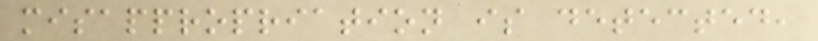misappropriation is detected,
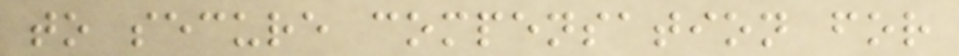to secure compensation for
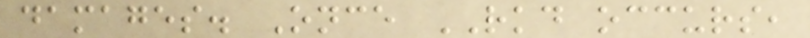damages. Once RKD occurs,
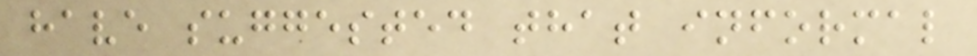have suggested that informal
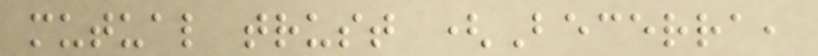mutual trust (Becerra,
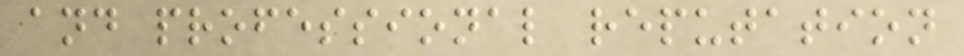and professional reputation
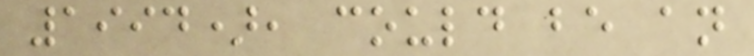1994), could be an
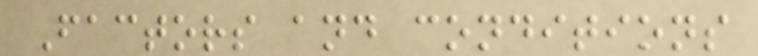Factors and conditions
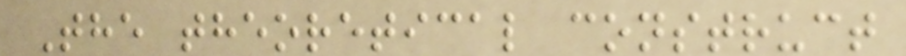The theoretical construct
